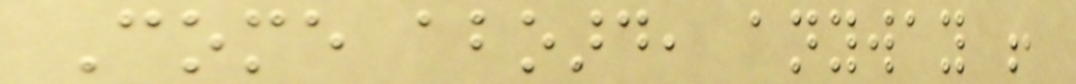Come aboard, anyway !
